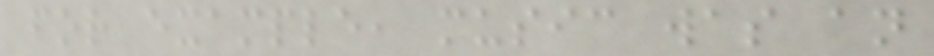for example, music was an
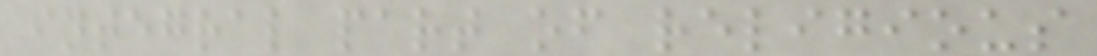integral part of religious
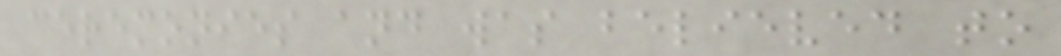ceremonies and was believed to
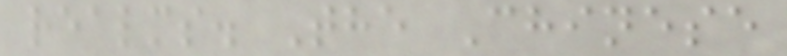realms. The Chinese
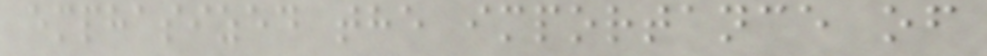emphasized the importance of
